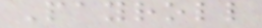Payroll
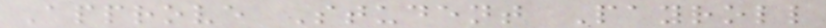Approve Student Payroll
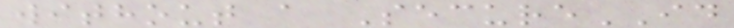without a SecureID
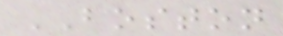BOSTON
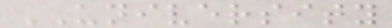UNIVERSITY
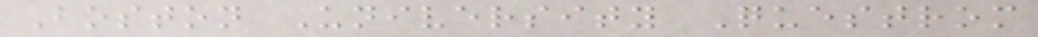Boston University Questrom
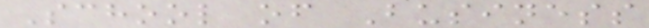School of Business
